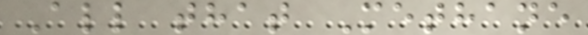All that Methane
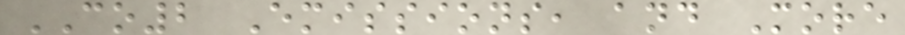CO2 Emissions, and More
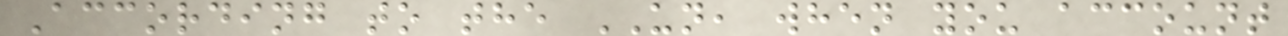According to the UN, when you account
